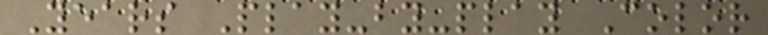Years Play-by-play Color
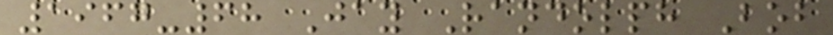1967-68 Jay Randolph Bob
